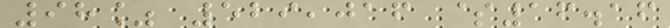98% 529,016 $16.16
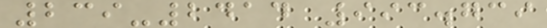239-2414 993.739
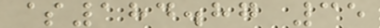$184.87 35
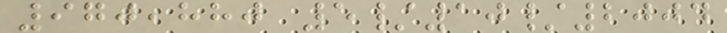970,880 5/10/2004
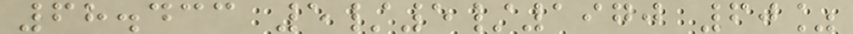68.433 5/5/1970 60%
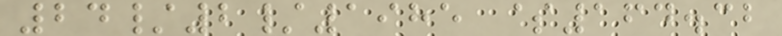24/2/1985 $164.32
